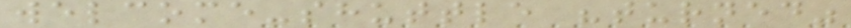welcome-shuttle "turned"
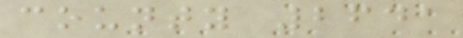county 2641
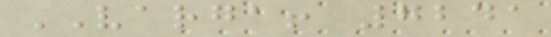VARGA! 7241
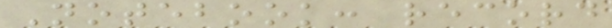Notebook: record
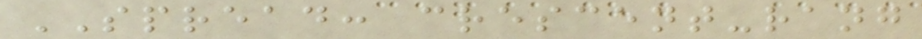SPREAD: crescent-rang
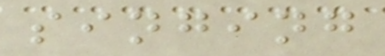singing
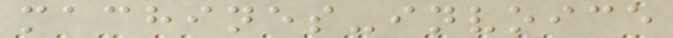machines-invoice
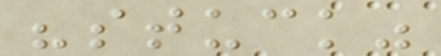"stuck"
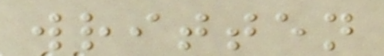written
